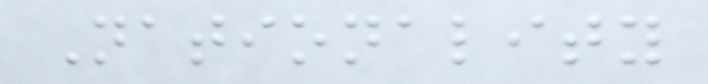Nationality
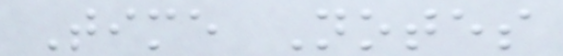Time Notes
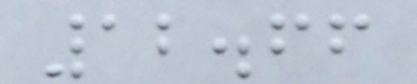12.66
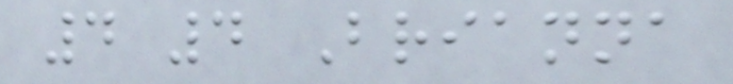4 4 Brianna
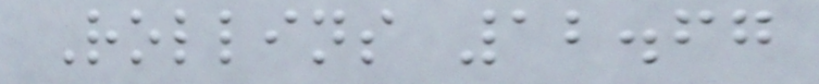Rollins 12.67
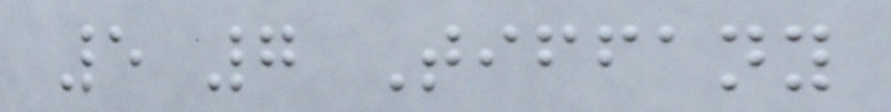5 7 Tiffany
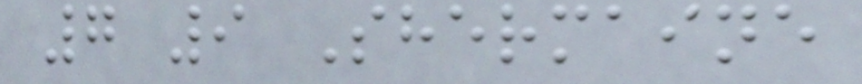7 9 Shermaine
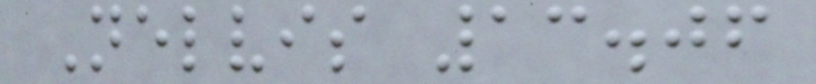Nelvis 13.06
